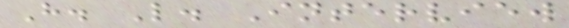H. L. Interview
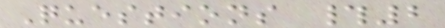Questions #2
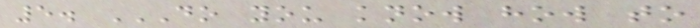5. DO YOU KNOW HOW TO
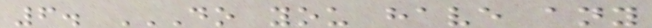6. DO YOU HAVE ANY
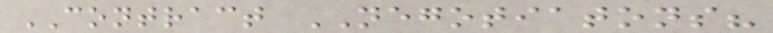CONTRACT NEGOTIATONS?
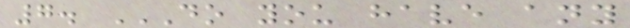7. DO YOU HAVE ANY
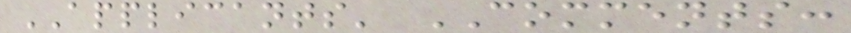APPLICANTS' COMMENTS:
